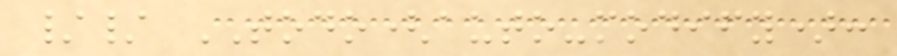// TODO(auto-modify):
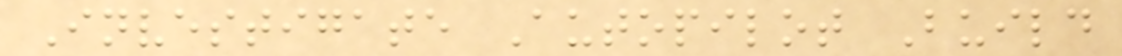Investigate Autopilot Build
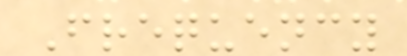Frequency
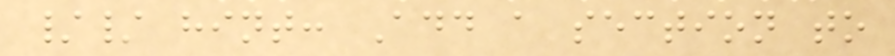// hint: Add a section to
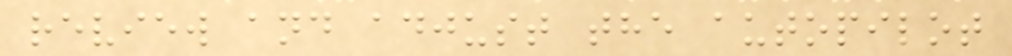review and adjust the autopilot
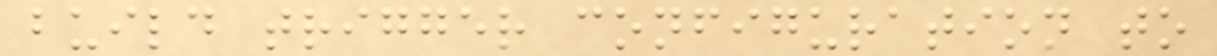build trigger configuration to
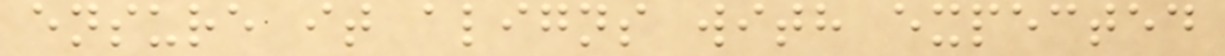ensure it aligns with expected
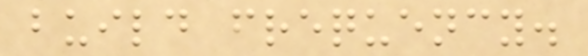build frequency.
